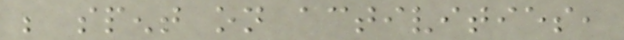be spent on activities,
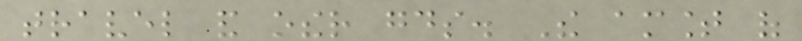travel and other goods. The amount of
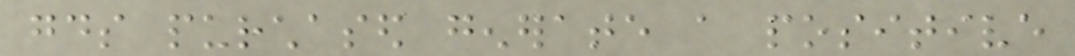goods purchased generate a positive
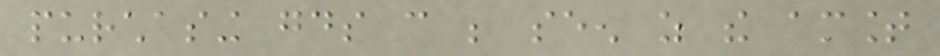purchasing goods can be seen as the amount
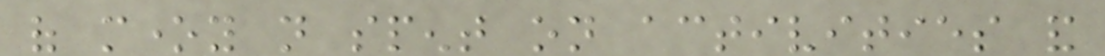of money not spent on activities and
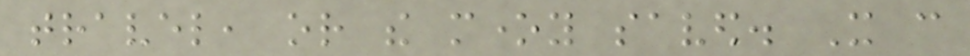travel, or the money saved. It can
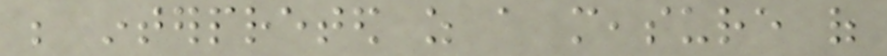be interpreted as a measure of
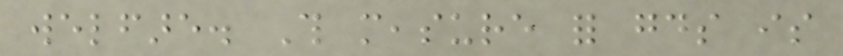welfare. This measure for goods is
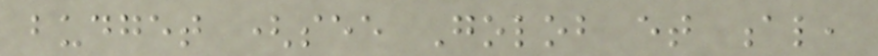budget (see Golob et al,
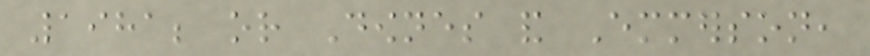1981; or Downes and Emmerson,
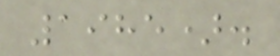1985).
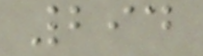294
